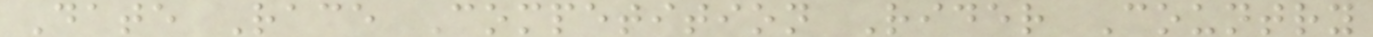Date Race Competition Rider Country
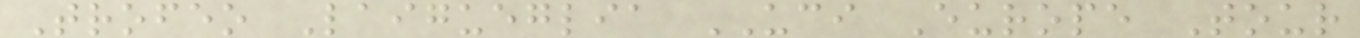Trofeo Laigueglia UCI Europe Tour
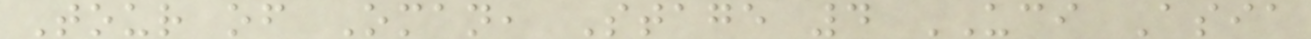Tour of Oman, Stage 4 UCI Asia
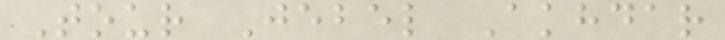Tour Jebel Akhdar
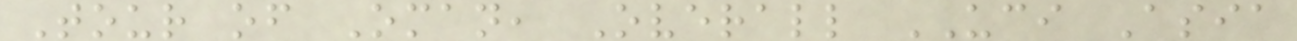Tour of Oman, Overall UCI Asia
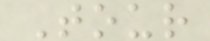Tour
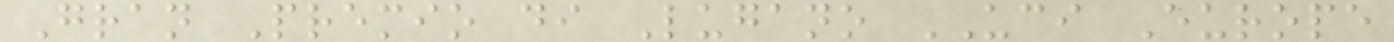Gran Premio di Lugano UCI Europe
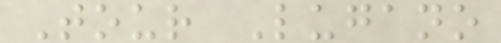Tour Lugano
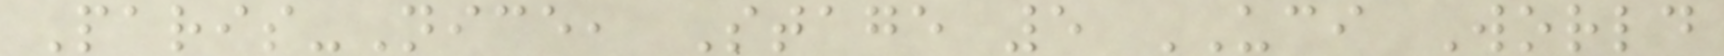Paris-Nice, Stage 5 UCI World
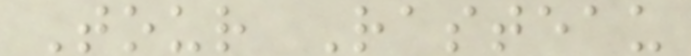Tour Rasteau
